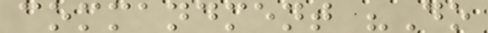commandment "Do
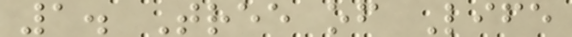1. Tree of Life
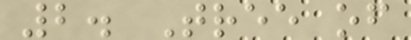2. Tree of
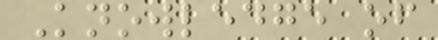Knowledge of
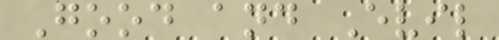Good and Evil
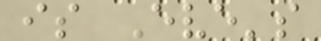is Eve's
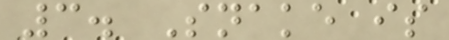3. Snake is
